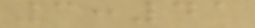3:41
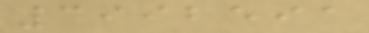3992591
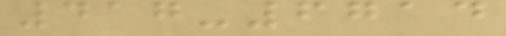417-6714
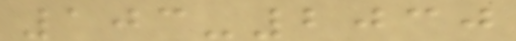103-2030
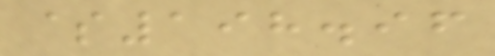$198.96
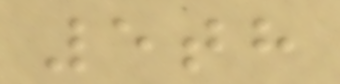5th
